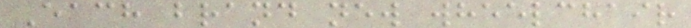Each brand new wheelchair
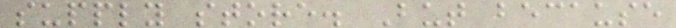supply store. But because
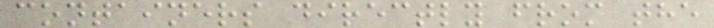containers directly from the
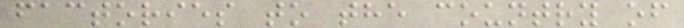factories to the country of
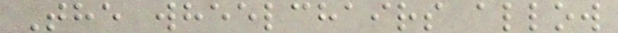The wheelchairs allow
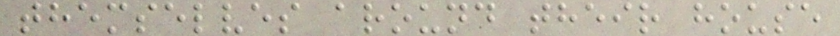themselves around their house
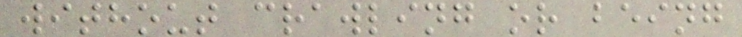without crawling or being
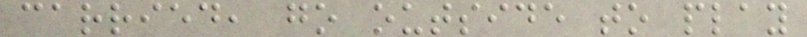carried, go outside to play
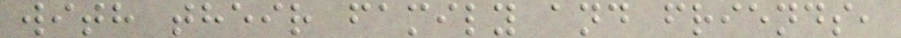with their family and friends,
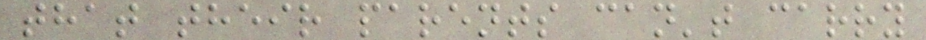that their parents can't carry
